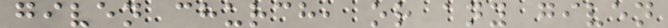given church, or any given
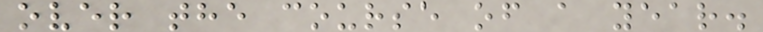over the course of a year.
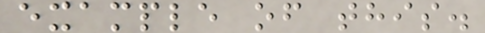example of this.
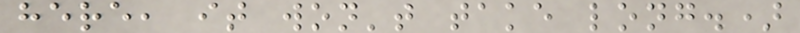here, it won't take long.)
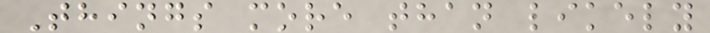Things more than likely
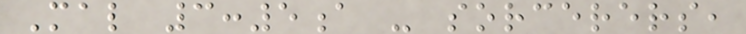Mal 3:5a - sorcerers,
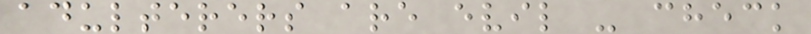adulterers are evil - check
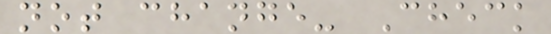not change- Check
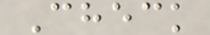Check
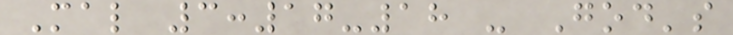Mal 3:17-18 - God's
